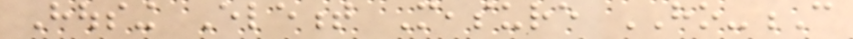Housing Element Measure HO-C
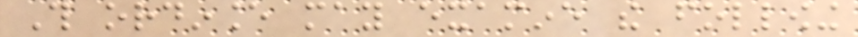This ordinance may examine the following
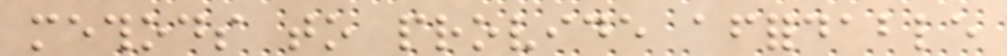methods to provide affordable
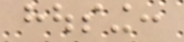housing:
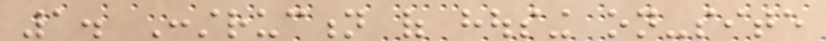1. Construction of housing on-site
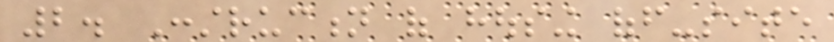2. Construction of housing off-site
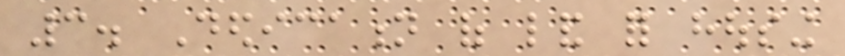3. Dedication of land for housing
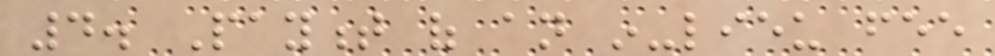4. Payment of an in-lieu fee
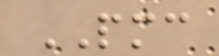PMC
